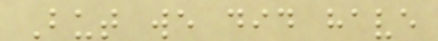But we did have
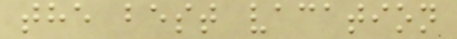the best vacation
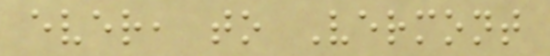ever, to Vermont
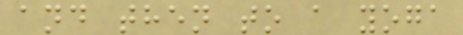and then to a yoga
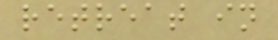retreat in
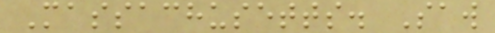Massachusetts. Saw
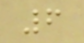6
